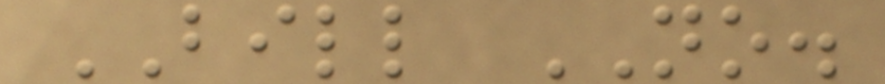BILL NO.
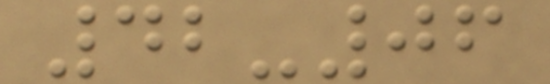42-06
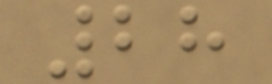28
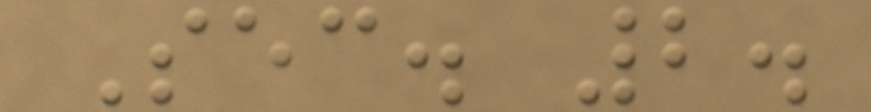Sec. 2.
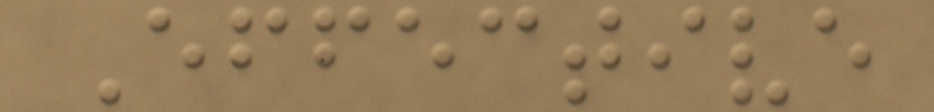Effective
